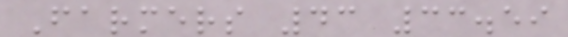Farmers 43 33.59
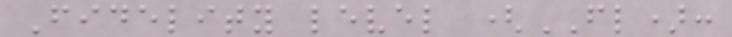Fidelity level (FL):
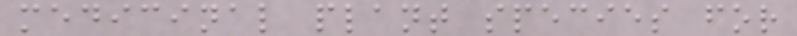medicinal plant species for
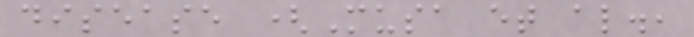disease (Musa et al.,
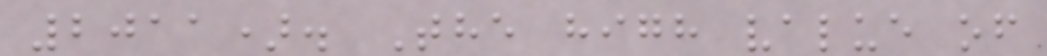2011). The high value of
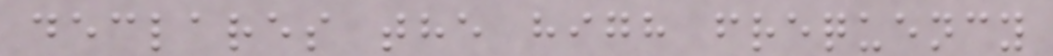declares the high frequency
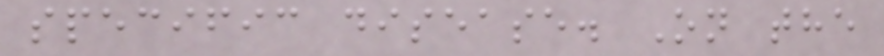specific disease. On the
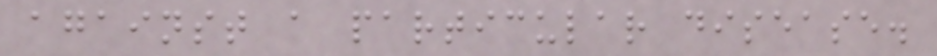against a particular disease.
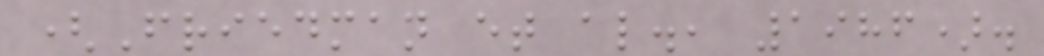(Friedman et al., 1986).
